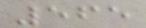565
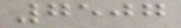7507
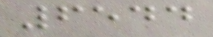6544
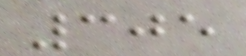305
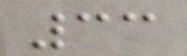33
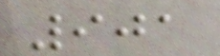901
